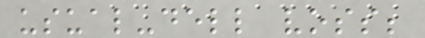usual-dell voss;
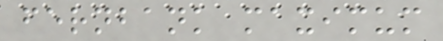fernbank maximum
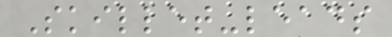Skillet-leads
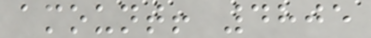amount! 4805
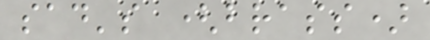sad's (brass)
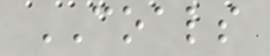COALS
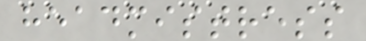headmistress
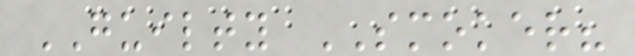GUILTY SMOKER?
